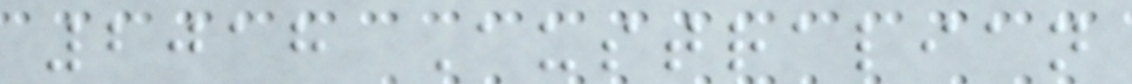2018 Australian
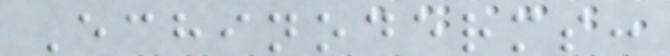Echinoderms:
